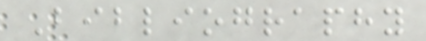Bibliography
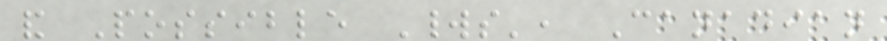and Possible Worlds', Canadian
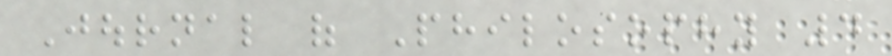Journal of Philosophy 4
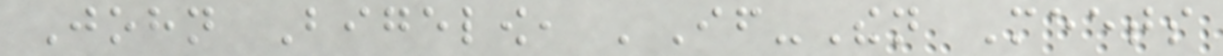John Bigelow, 'If-Then Meets
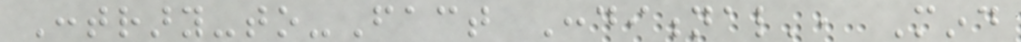Contrary-to-Fact Conditional', Mind
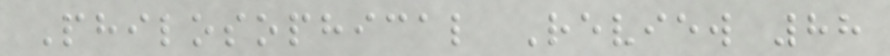Philosophical Review 88
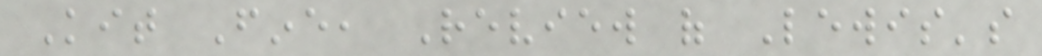Kit Fine, Review of Lewis's
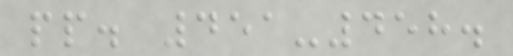pp. 451-458.
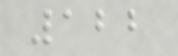122
